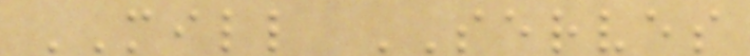MILL SERVES
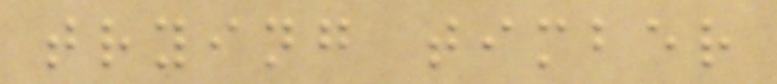trying timber
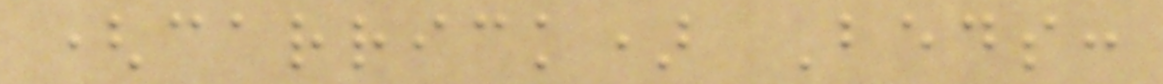(carrick) Beds:
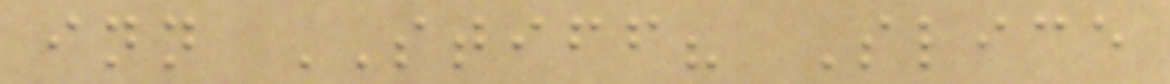inn STIFF? Slice
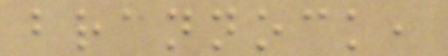brannock,
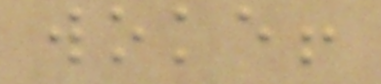woke!
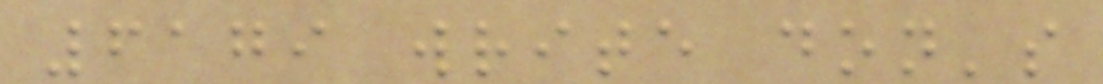6179 write don's
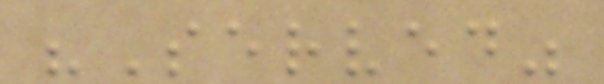"Served"
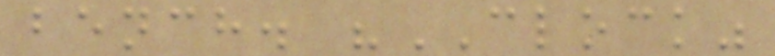bench. "CLOCK"
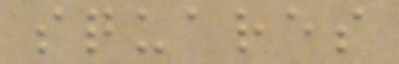squares
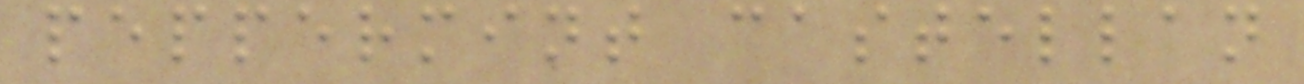peppermint castellan
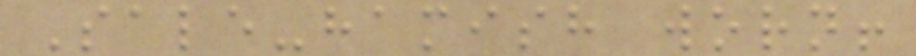Sale-hamish worn!
